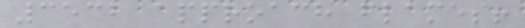3532 approach flames!
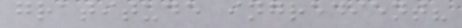gratitude ingredient?
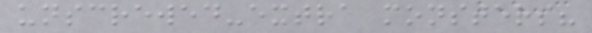unscrewed-extra monsters?
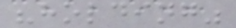"holding"
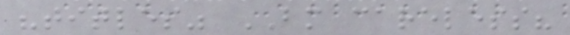"titles" BM careless?
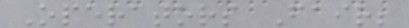Operators Fair;
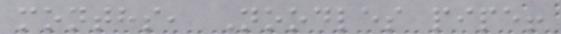months, Noodles pipe!
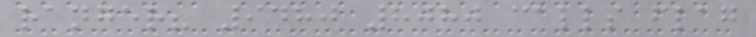ranger? 9480 8080 calls flag
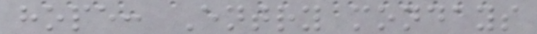hope: Entry mondays
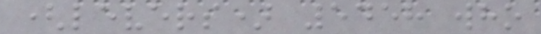(levers) 5458 who
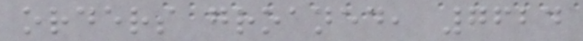orders groaned, 7624
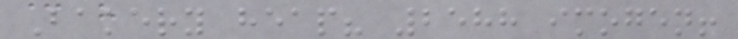Bakery heap? 2588 imogen!
